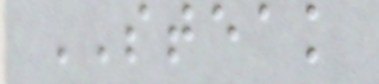STEAK
